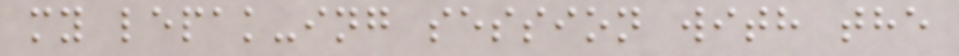my lepak-ing session with the
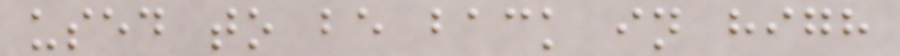used to be back in high
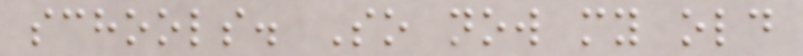schools. So now my old
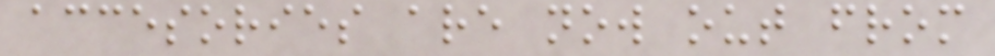accesories are now out from
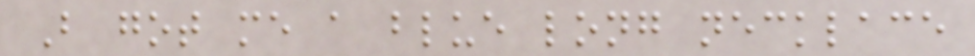B got me a blue long necklace
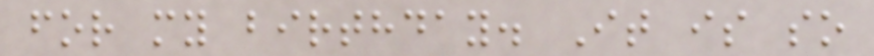for my birthday. It is so
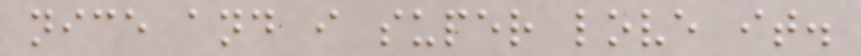nice and i super love it.
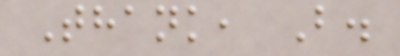Thank, B.
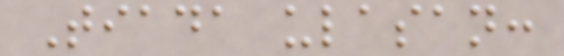Tiada ulasan:
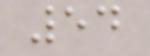54
